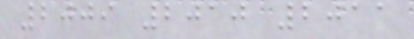2009 2010 2011
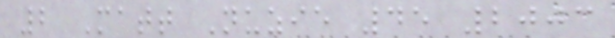2 Matt Nuzie 45 2003
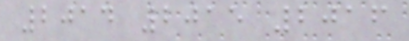2014 2015 2016
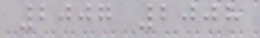2007 2008
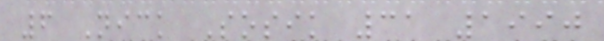6 Nick Sosik 31 1990
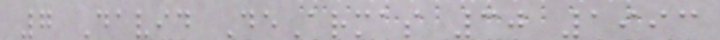7 David DeArmas 30 1993
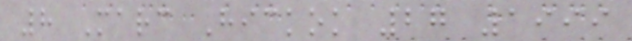8 Marc Hickok 27 1999
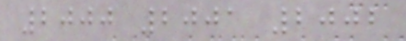2000 2001 2002
